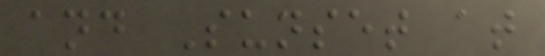and Sunset at
